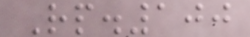Rp.100
